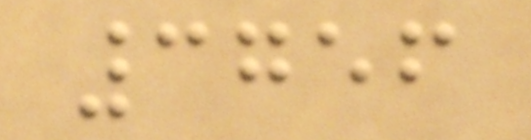3756
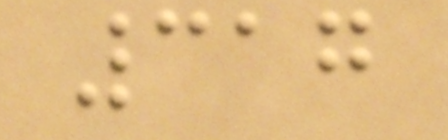317
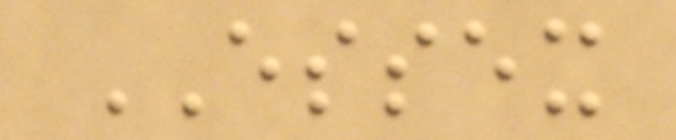ESSEX
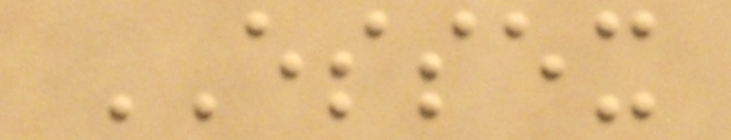ESSEX
